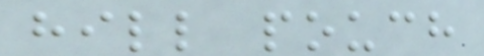hill pouch
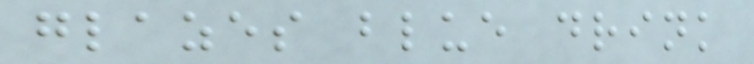glazes blue drink
